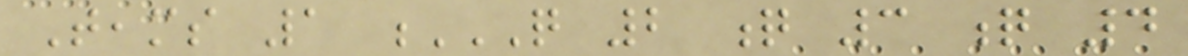Teams 1 Q 2 Q 3 Q 4
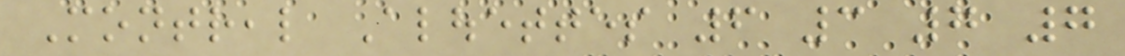Montreal Alouettes 6 3 7 7
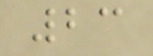23
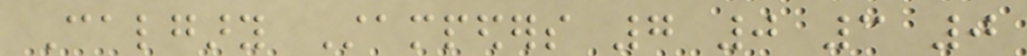Calgary Stampeders 7 0 3 0
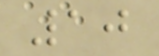10
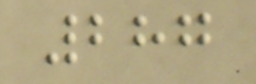287
